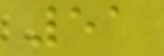51
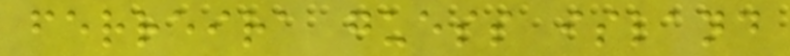ferreira guess island
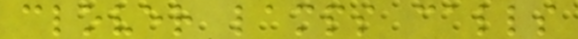clover lamps calls
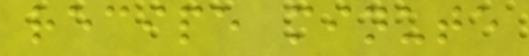recipe minute
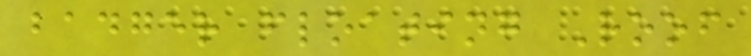badger floating Roof
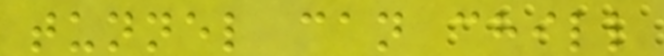tunnel can chill
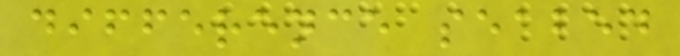difference seabed
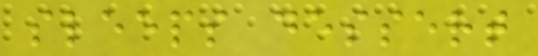sleeps dessert
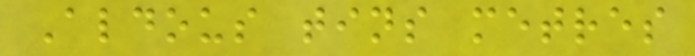Aldous tins metres
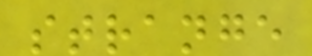strange
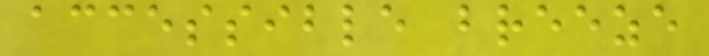accessible breeze
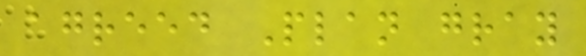agreed Plan gray
